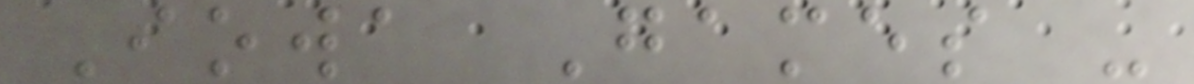Iowa Games -
